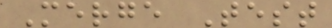Merge Test
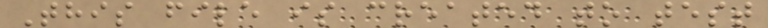This file is created to test
